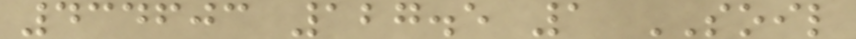434603 127.5 1 SOIL
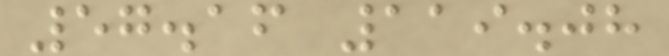57.16 119.08
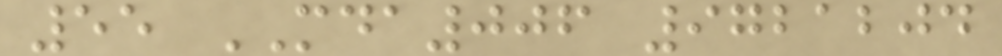55 MDA006 9721204
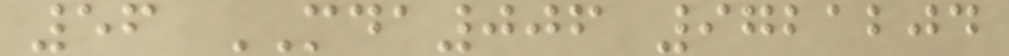56 MDA006 9721204
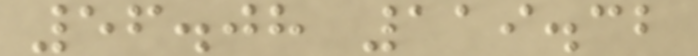56.08 119.32
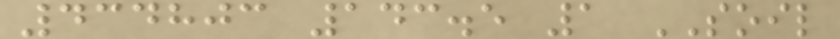434803 143.5 1 SOIL
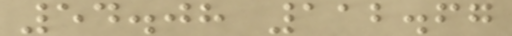54.08 112.67
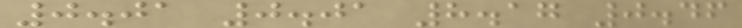0.01 0.01 8.17 0.46
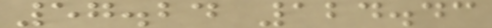57.24 124.43
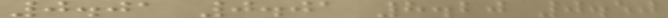0.01 0.01 8.20 0.50
